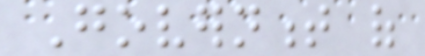Government of
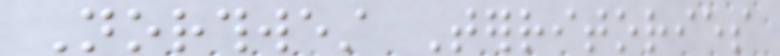Northwest Territories
